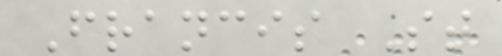Francis St
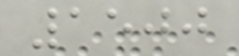1500
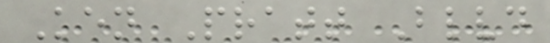Ken Pratt Blvd
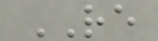RE
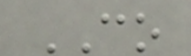CO
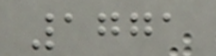1771
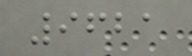9621
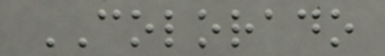COLORADO
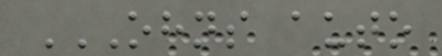OHNS AUTO
